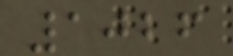1026
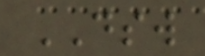DSW
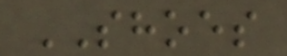SHOES
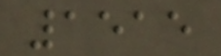1515
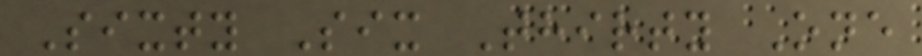Sixty Six Thirty One
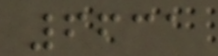6631
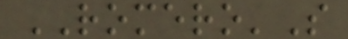ROMERO'S
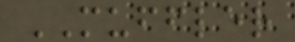MUFFLER
